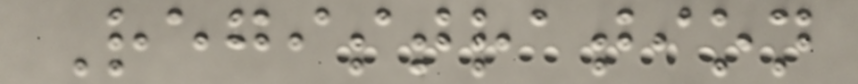Registration
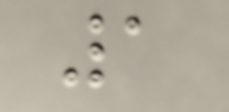1
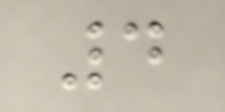4
